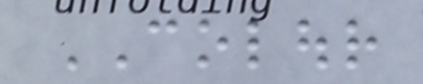COLOUR
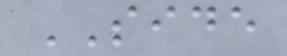SIDE
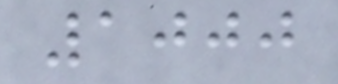1000
